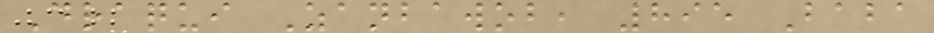Draqui Zanbawob, 895 Baba
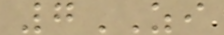7ZI
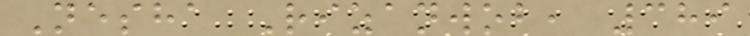Nesha Rizanwob, 389
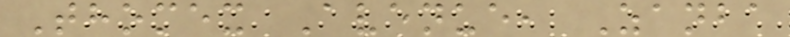Thomex Avenue, Zanba
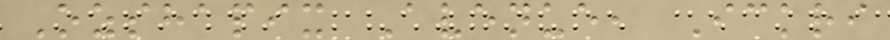Ozshapix Avenue, Ickri
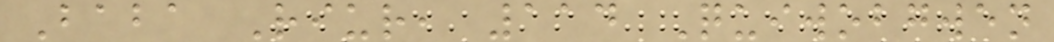Baba Riur, 114 Quiwobgwen
